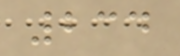234
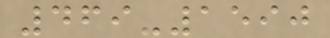469-1590
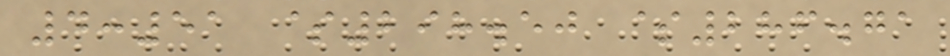4:51 $298.50 $286.71
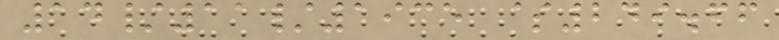14/11/1935 $249.66
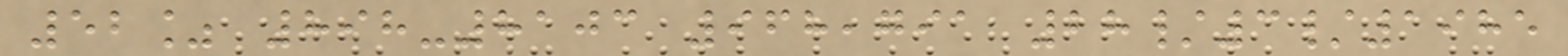52% 898-8103 968,791 28/3/1985
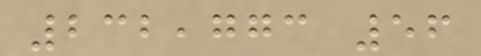232,773 56
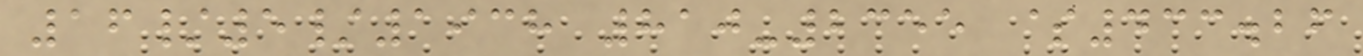16/5/1938 810-2355 $433.26
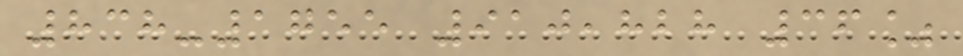838-1755 910,828 36%
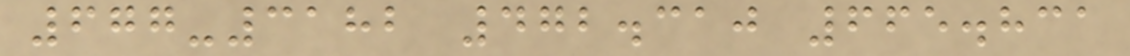677-3182 472.310 665.831
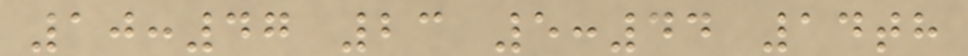10:47 23 5:44 14th
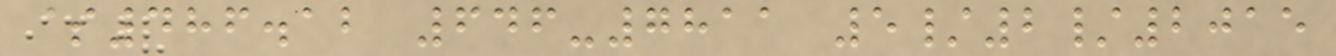$486.12 646-7811 5/2/2015
